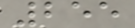255
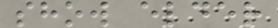show elder
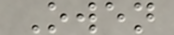Owen
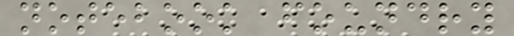notebook foundry
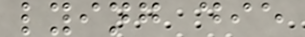lying die
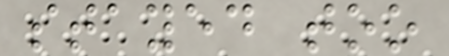stayed too
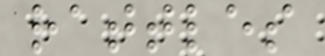rattles
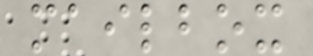mailbox
